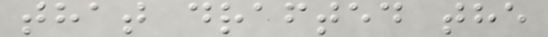that drafted the
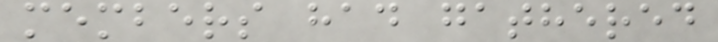members had gathered
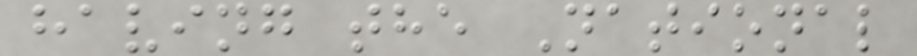having the National
